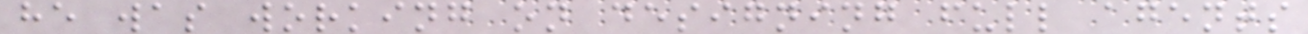he was working on designing full agents
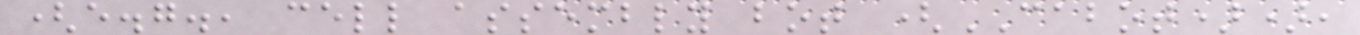(e.g., cell assembly bot (CABOT)),
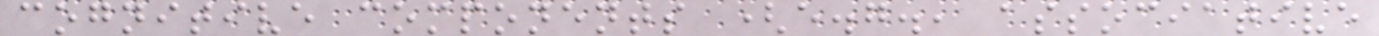cognitive components (e.g., associative
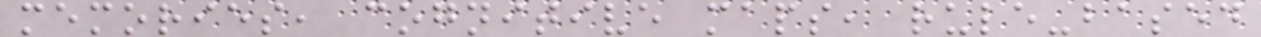memories, cognitive maps, rule-based
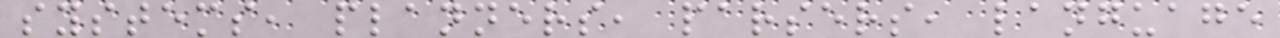systems, planners, parsers, language
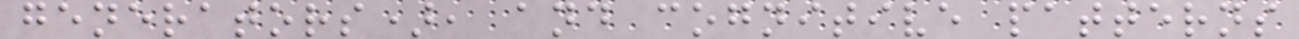generators), and cognitive patterns
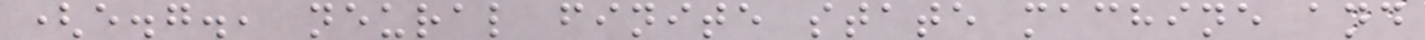(e.g., neural finite state machine and
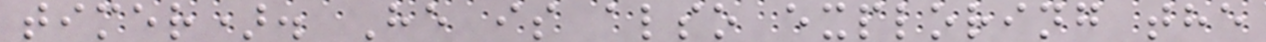timer). He is also exploring the
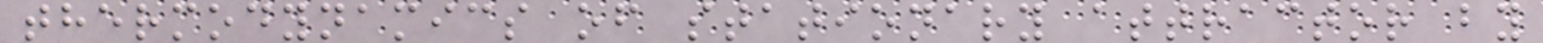thermodynamics of stationary attractor by
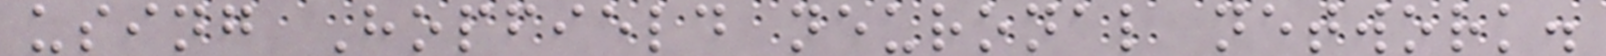using Hopfield neuronal network.
